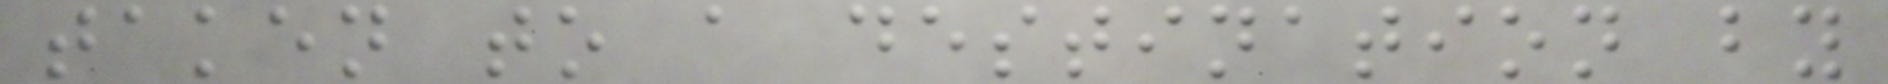taken to a destination by
